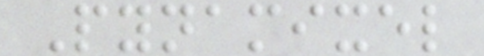Pynamixel
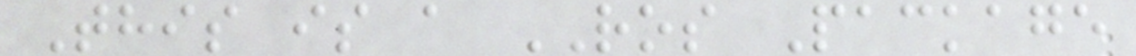This is a ROS Package
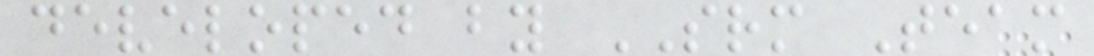developed by SRM Team
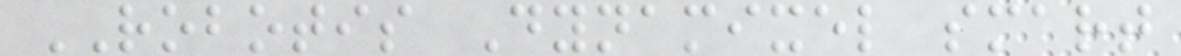ROBOTIS Dynamixel smart
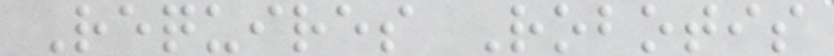Requires Robotis
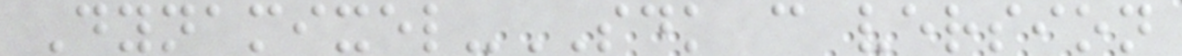Dynamixel-SDK c version
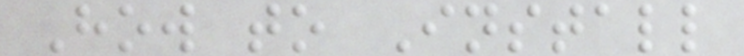How to Install
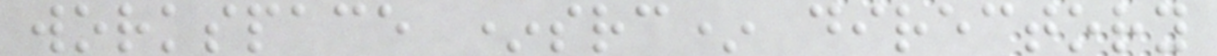workspace *src* directory
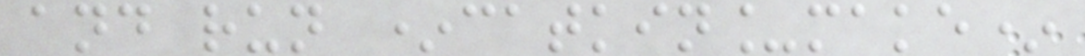and run *catkin_make*
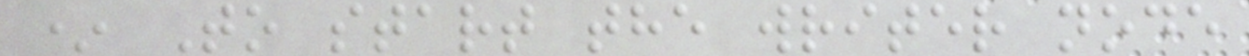* To start the writer node
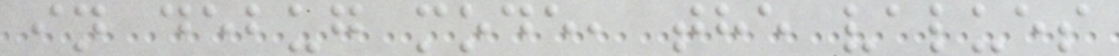in debug mode, the values
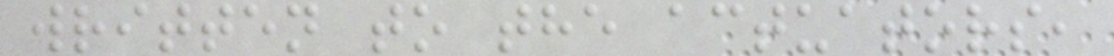written to the actuators,
